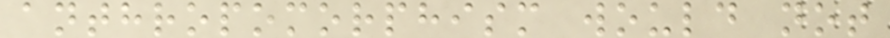anthropomorphism would not
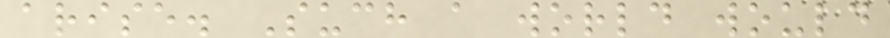arise. Such a world would
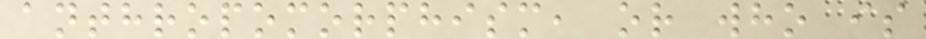anthropomorphism, or who is
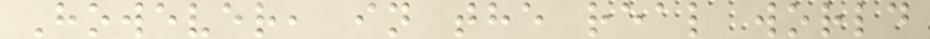However, in the real world
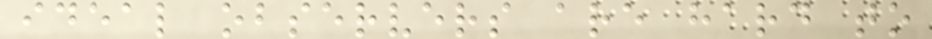ideal observers are hard to
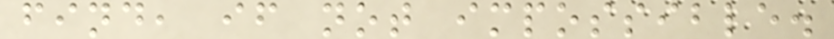find, if not impossible.
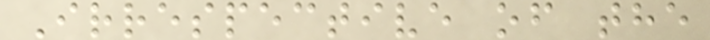Irrespective of the
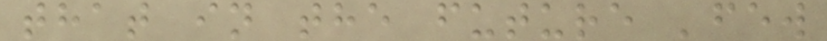that in the future 'few
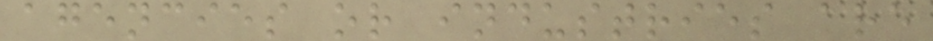agencies or industries are
